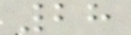28
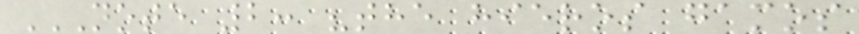NOTE 2: "THE HIEROS GAMOS
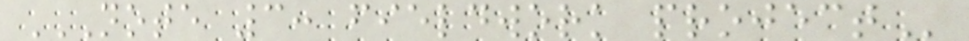NOTE 3: FIELDWORK PROJECT
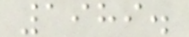1989.
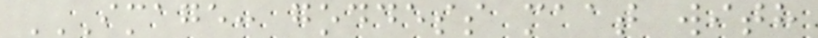IMAGE: GODDESS MAAT WITH
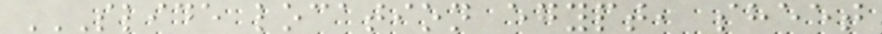SLIDE LOCATION EGYPT, SHEET
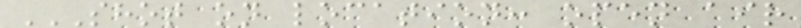SHOT ON LOCATION: OPEN AIR
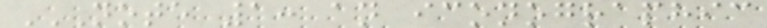NOTE 1: AN ICONOGRAPHIC
